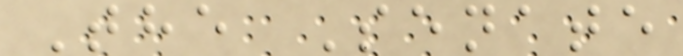The Senate
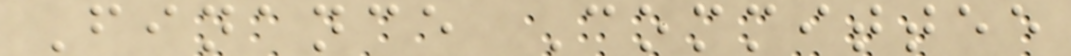Finance Committee
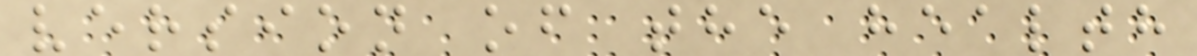version of the health
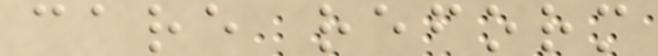care reform
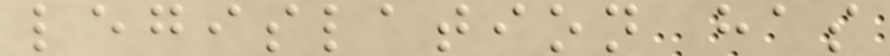legislation has
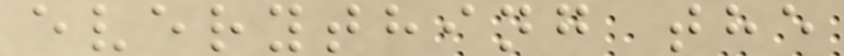everything the
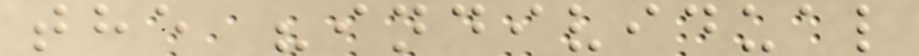the "individual
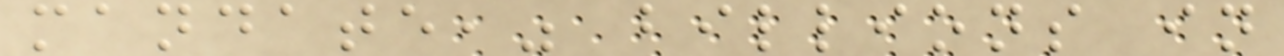mandate," billions in
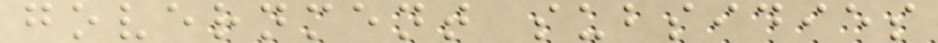government subsidies
